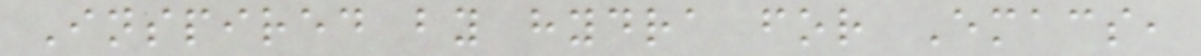Inspired by hydra for Emacs,
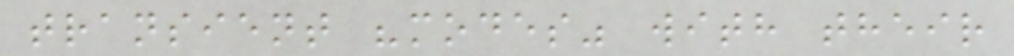transient "modes" with their
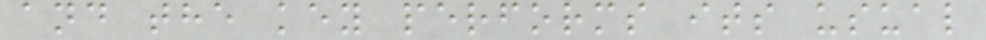and the key performs its usual
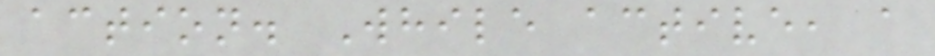action. While active, a
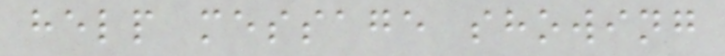help message showing
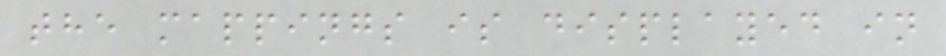the mappings is displayed in
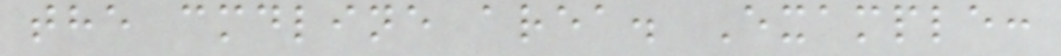the cmdline area. Example:
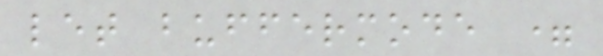let buffermode =
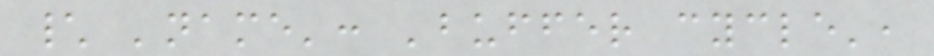\ 'name': 'buffer cycle',
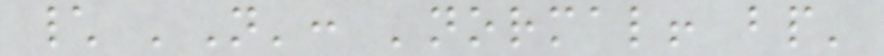\ 'N': 'normal! bp'
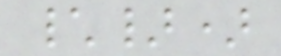\})
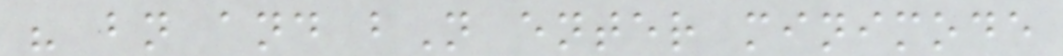" bn and bN enter minimode
